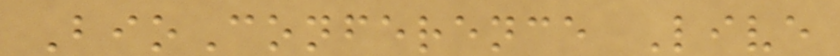BioConference Live
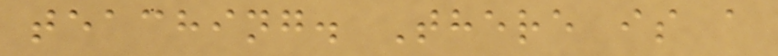teaching. There is a
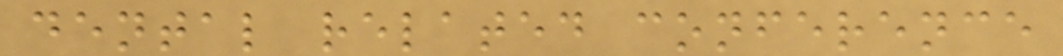dental related conference
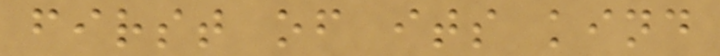first of its kind
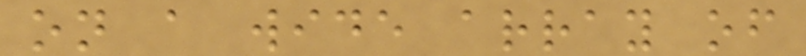on a wide array of
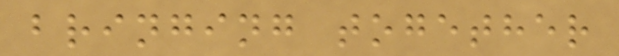bringing together
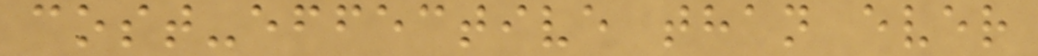cost-effective than ever
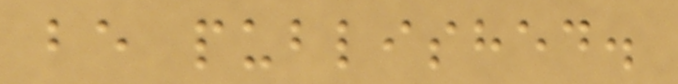be published.
